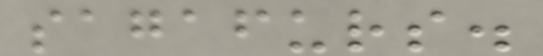sagafurs.
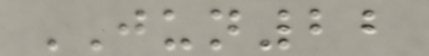JUN22
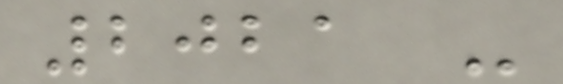2021 -
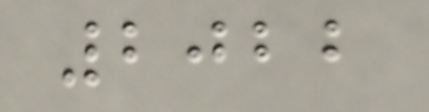2022
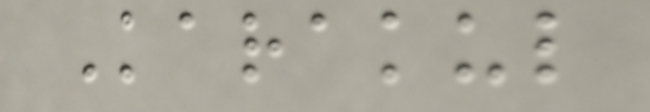Karakul
